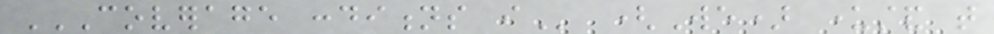COVERAGE CONDITIONS I (We) understand that
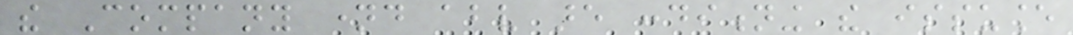the Company named above are conditioning the issuance
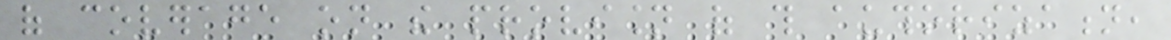of coverage on the provision of this authorization,
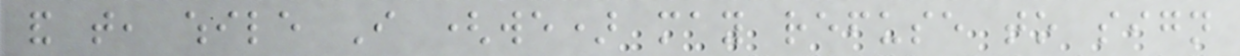and that, while I (we) may refuse to sign
